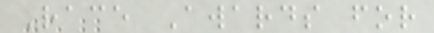Race Awards for
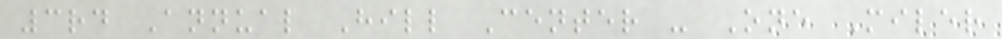3rd Annual Hill Center - One Miler
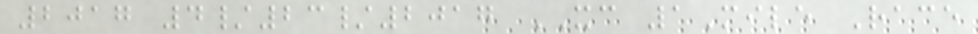2017 4/23/2017 XC 1Mile Race
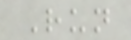Run
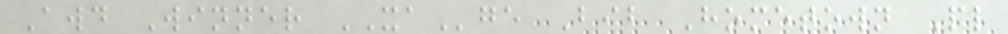Awd Winner XAge Bib Hometown Pl
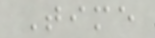Time
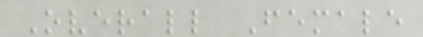Overall Female
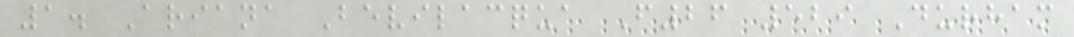1. Ariana Bevilacqua F26 529 Durham
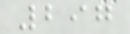297
